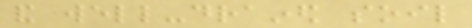and well-drained soil
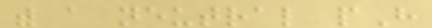with a neutral pH
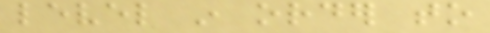level in order to
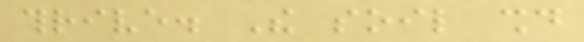thrive. The soil should
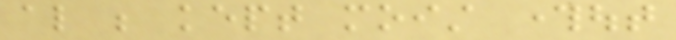also be kept moist throughout
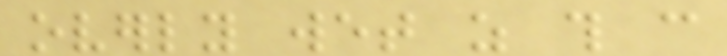overly wet as this can
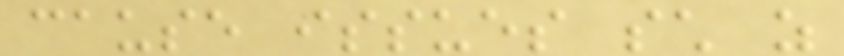cause issues such as
